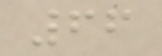66
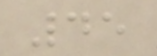45
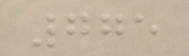775
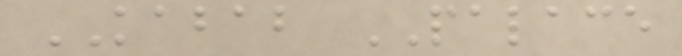KABAB PALACE
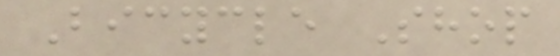Bicycle Shop
